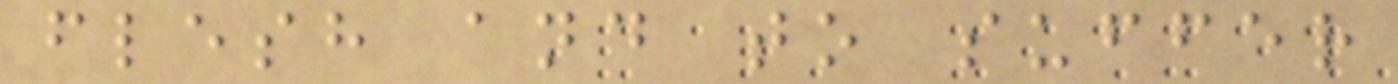flesh and to suffer
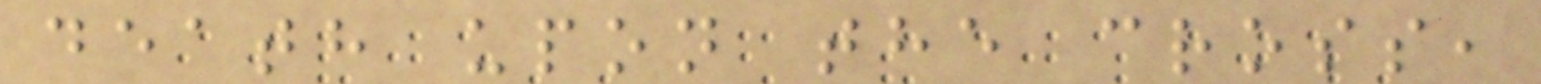death upon the cross,
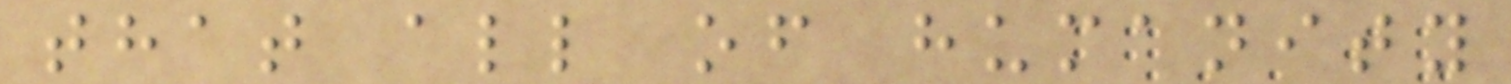that all of humanity
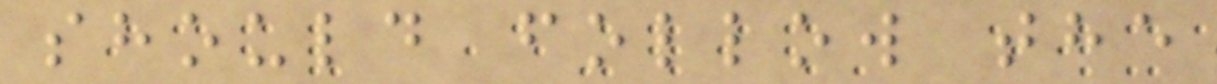should follow the
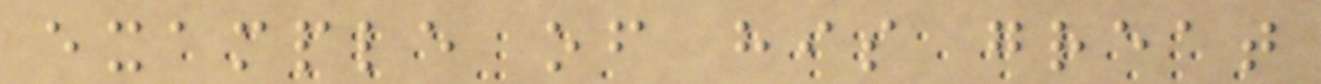example of his great
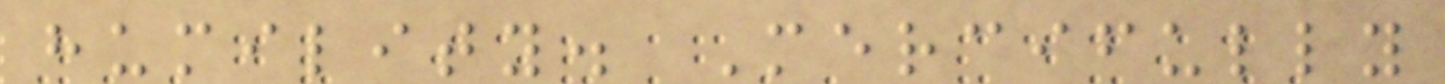humility. Mercifully
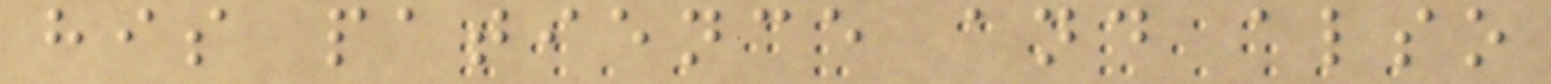his patience and also
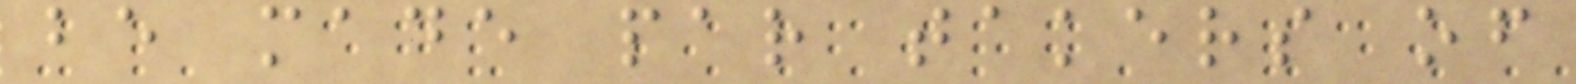be made par takers of
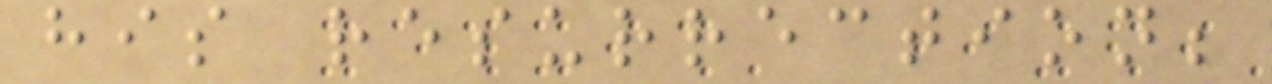his resurrection;
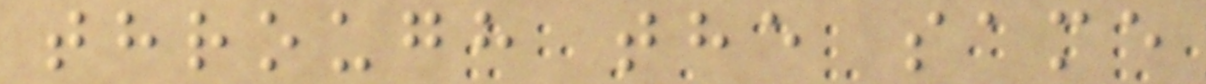through the same
